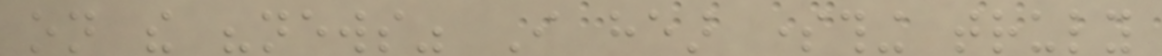on the "news" I hear something truly
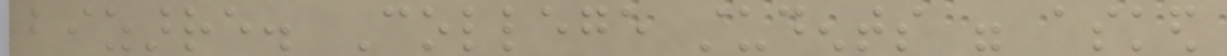bizarre. College students were asked
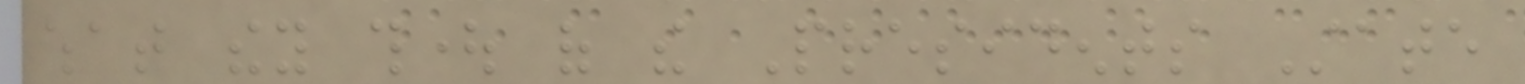what they thought of the Presidents State
